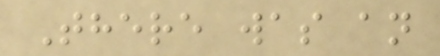There was an
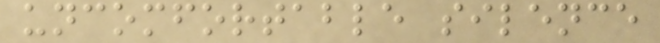uncomfortable silence
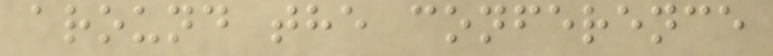around the conference
